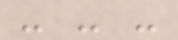- - -
